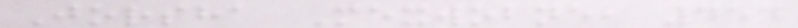Jorsha Mexwobne, 454
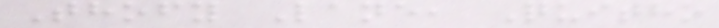Thofy Lane, Quitho
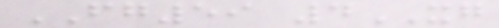FG59 4XG
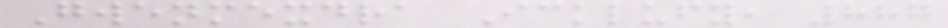Gwenmexdra Icklufy, 887
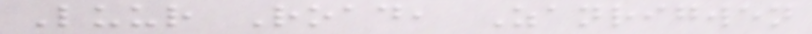Luur Road, Zanrigwen
